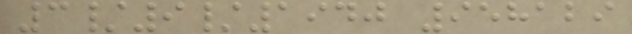3/9/1940 958129
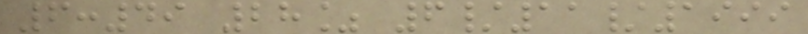6:49 28% 6/11/1999
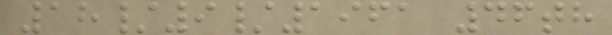18/9/1961 46th
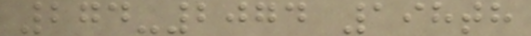274-2074 198th
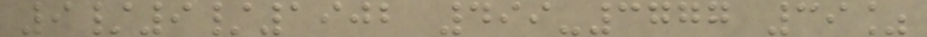9/9/1902 499-3777 39%
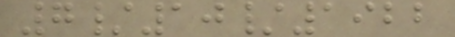7/10/1922
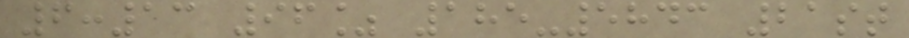6:13 96% 185-5843 21st
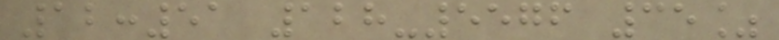12:51 128-5576 35%
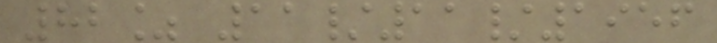82% 11/11/1956
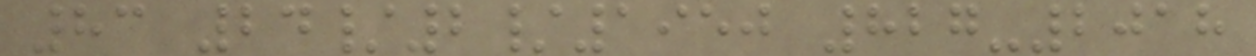83 24/2/1950 827-2018
